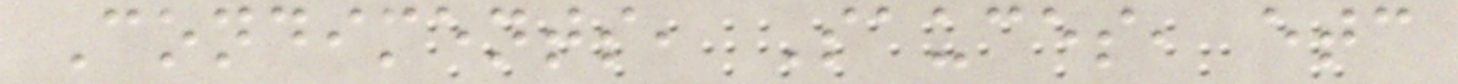Condiments, Sauces, etc
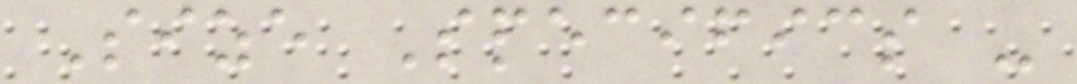Size Specifics -
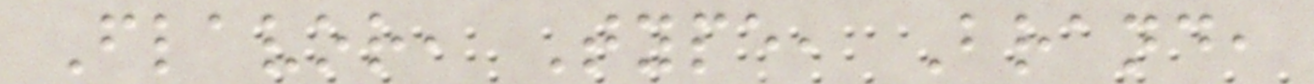Flavor, Type, Brand,
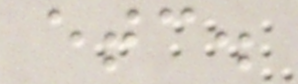etc.
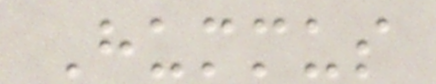Hummus
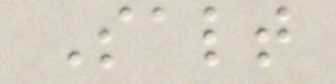Salt
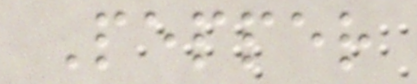Pepper
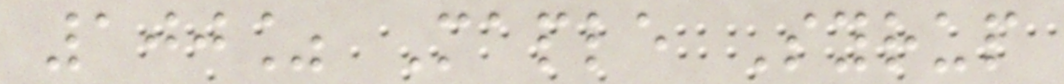100% Maple Syrup
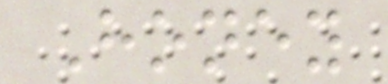Honey
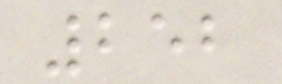252
